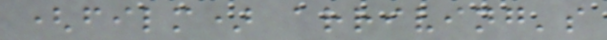(film) arriving's
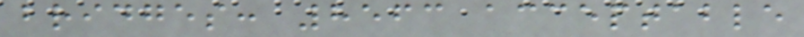bridges: 8563 acceptable
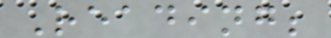Reading;
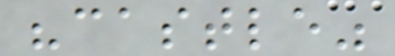"castle"
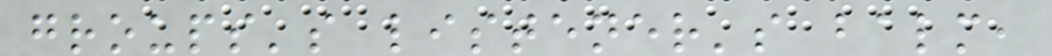groups's listener's balm,
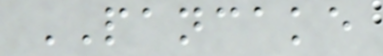PANCAKE
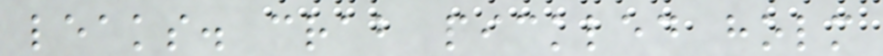leaks. crab pickled holm
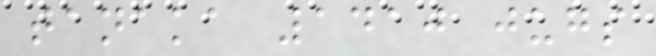tanaka 1410 jugs
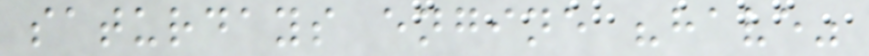saturdays engine "have"
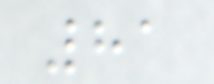81
